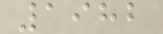1982
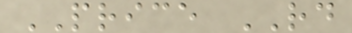PRICE RD
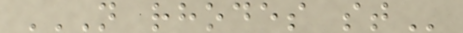N RHODES ST
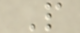P
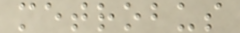metrobus
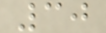30
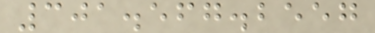301.567.2557
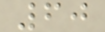60
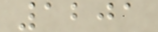1201
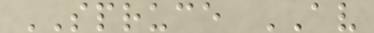SPRUCE AV
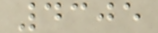4305
